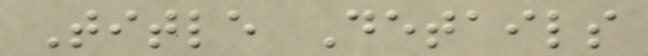Title Details
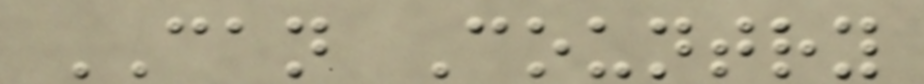CAN Country
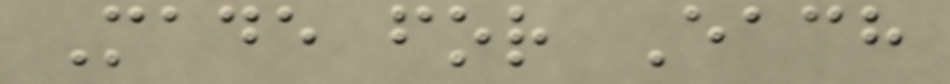Made for Each
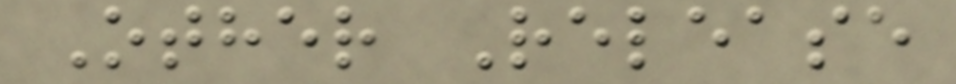Other Release
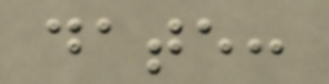date:
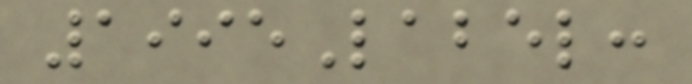1995Label:
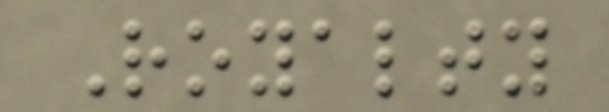Royalty
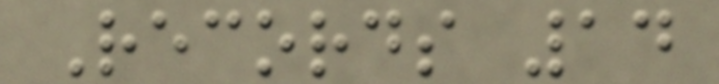Records 14
